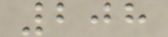208
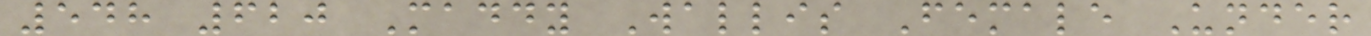548 620 Maddy Wallis Female Under
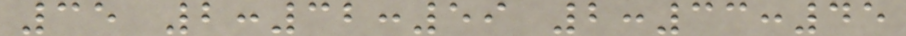35 2:32:59 2:33:45
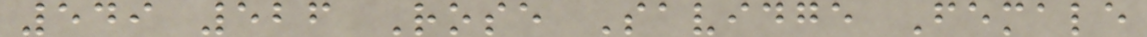549 526 Rose Savidge Female
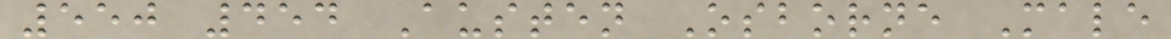550 454 Austen Osborne Male
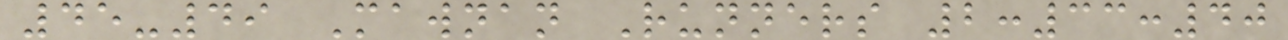45-49 Mawnan Runners 2:33:40
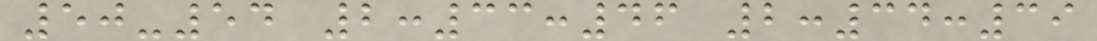50-54 2:33:46 2:34:39
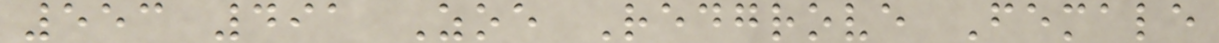553 491 Zoe Redgrove Female
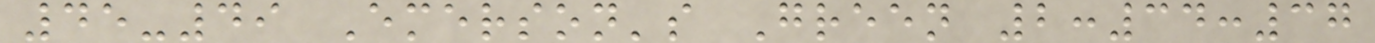45-49 Emerson's Green 2:34:37
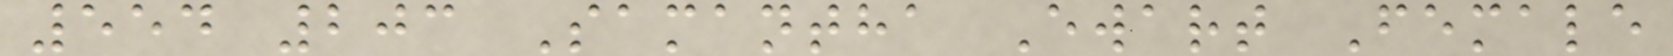554 203 Samantha Ewart Female
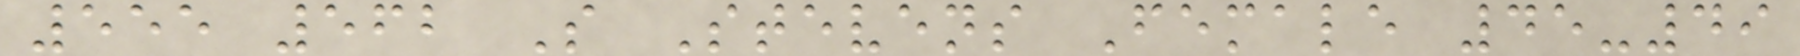555 562 S Stevens Female 45-49
